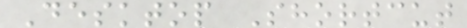Desktop Shortcut
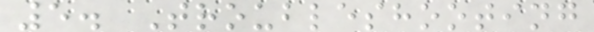5. Troubleshooting
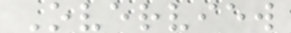Overview
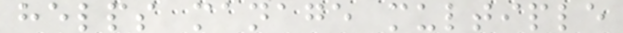helps manage multiple
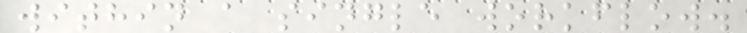within a single workflow.
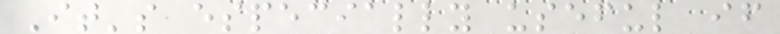It's especially useful if
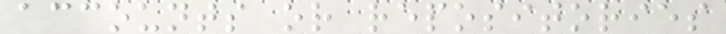accounts or repositories
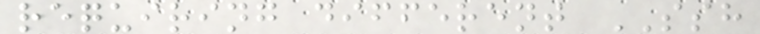requiring different SSH
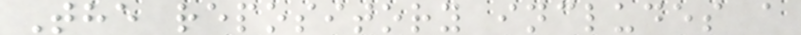The repository includes a
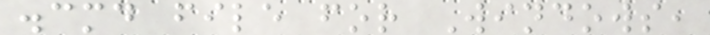.cmd file for Windows,
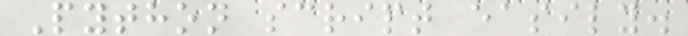Python script easily.
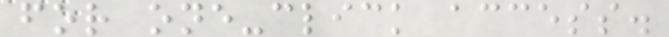for one-click access.
